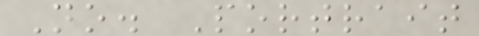No. Portrait
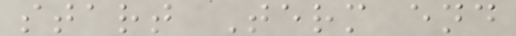start Term end
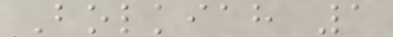Bolkiah 1
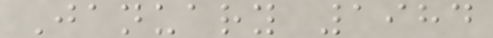January 1984
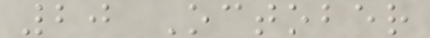20 October
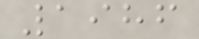1986
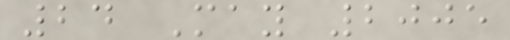24 May 2005
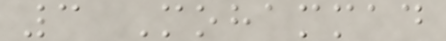3 Mohammad
